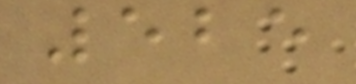525
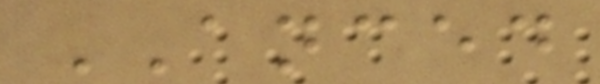ANCED
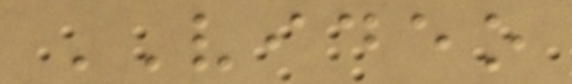VIDEO
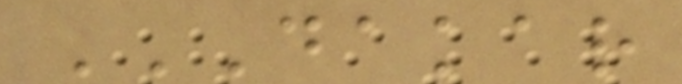DAKAR
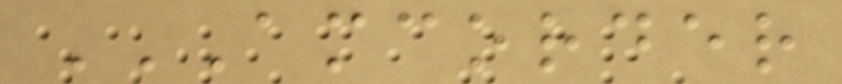AMCORDER
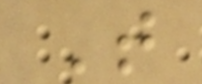T
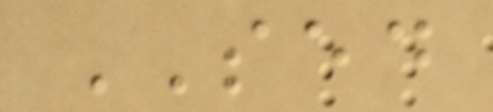SED
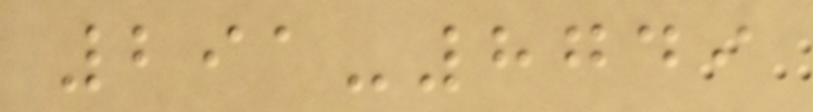291-8749
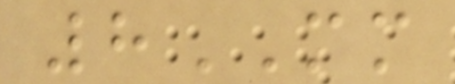8MM
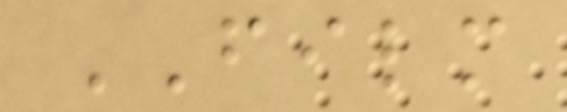FILM
